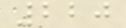220
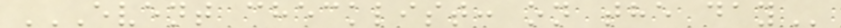EVENT CHECKLIST: ON THE DAY
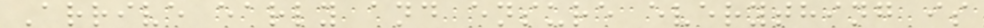Arrive early and ensure everything is
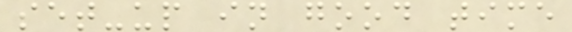set-up in good time
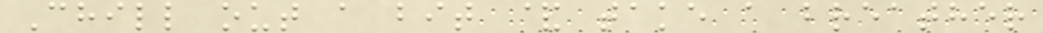Chill out a bit & take a breather
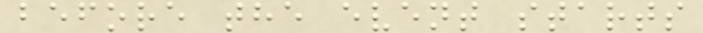before the event starts
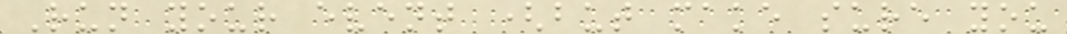Run your event (but make sure you
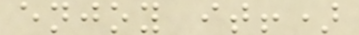enjoy it!)
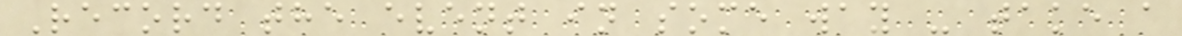Record the event in some way - take a
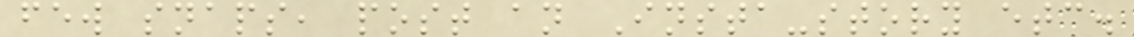few snaps, post an Insta-story etc.
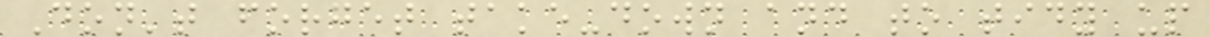Don't forget take-down and to tidy up
